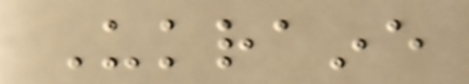Ukraine
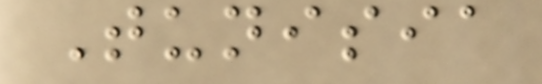Tunisia
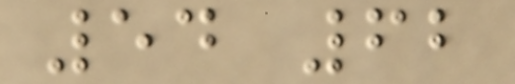54 62
